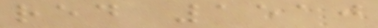red 1510
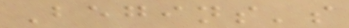Begins's
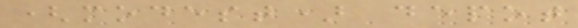(modest) depot
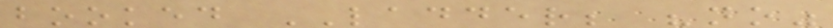booked LADDER; "no"
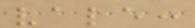vale:
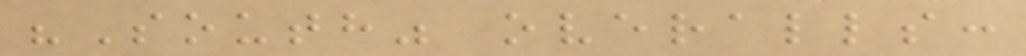"South" overalls:
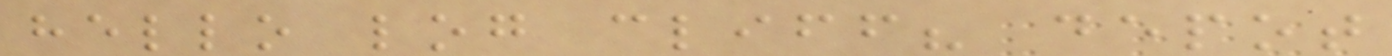hello log cliff? depot
